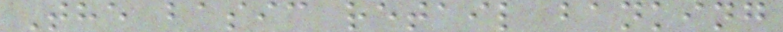The basic retail banking
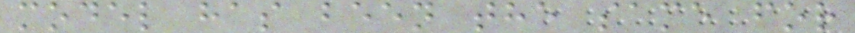model has been the same for
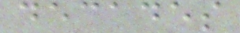decades
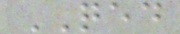QED
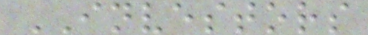INVESTORS
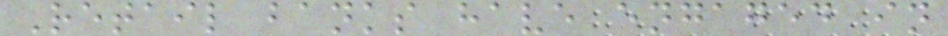Retail banks have engaged in
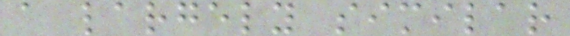a largely similar
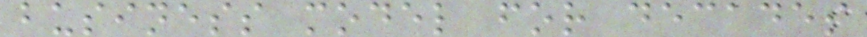business model for decades
